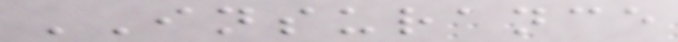INSURANCE
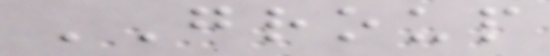GROUP
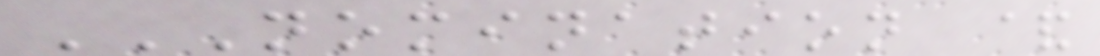NOMINATION &
